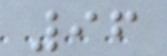96
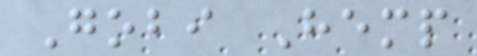Gobi Hemp
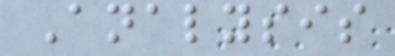Analysis
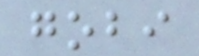gobi
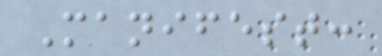Manifest:
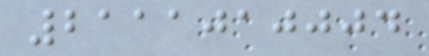2111010004
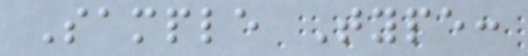Sample Type:
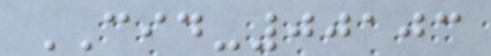CID-00103
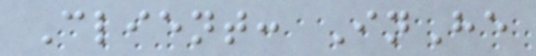Client: InHe
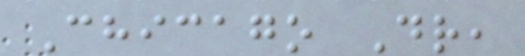Chicago Dr,
